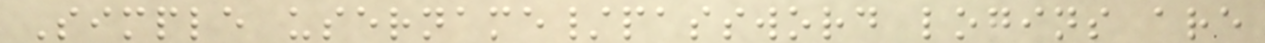Simple username/password logins are
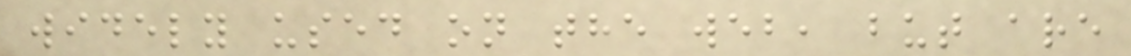widely used on the web, but are
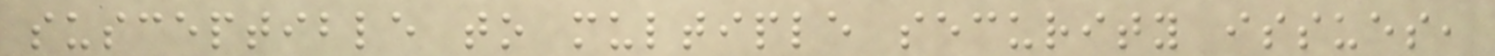susceptible to multiple security issues,
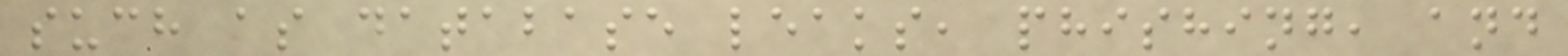such as database leaks, phishing, and
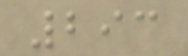293
